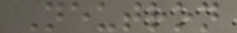Neutron
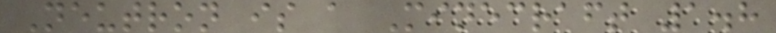Neutron is a Minecraft 1.8
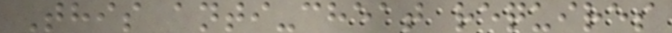This anti-cheat requires
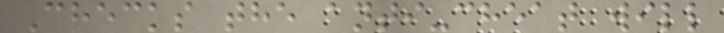Checks the anti-cheat will
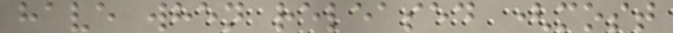have when released (most
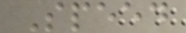Speed
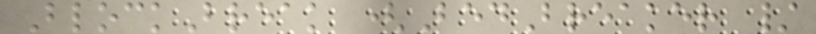BlockBreak (BedBreaker /
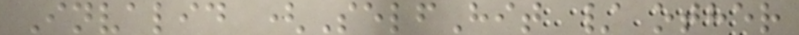Invalid (SelfHit / other
